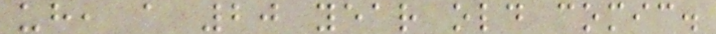uh, a 20 year old comic.
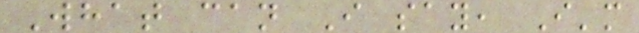What can I say, I'm
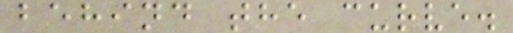behind the curve.
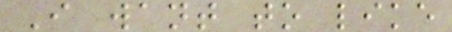I want to like
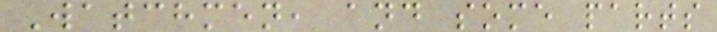Watchmen, and some parts
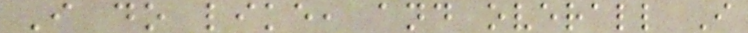I do like, and overall I
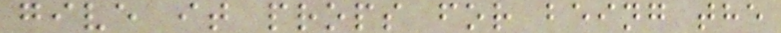give it props for being the
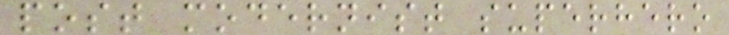post modernist superhero
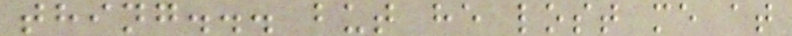thing... but he lost me at
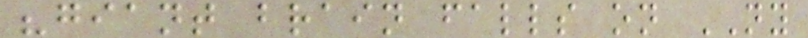"giant brain falls on NY
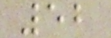52
